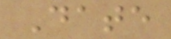Date
